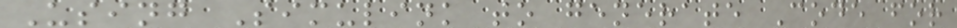Using Simulink to generate Code for
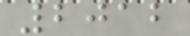2012
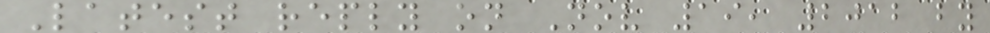Latest reply on Nov 19, 2012 by
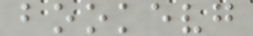bookevg
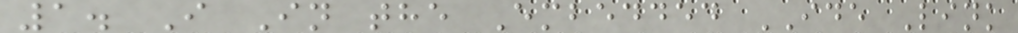1. I In the Embedded IDE Link
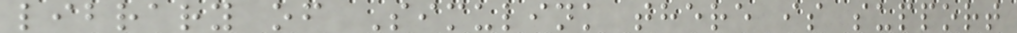library of Simulink there is support
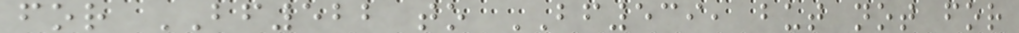for BF522 to BF539, but not for
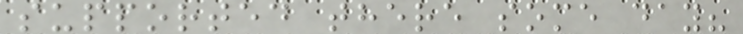supported there some day?
